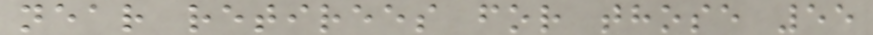near retirees for those 55
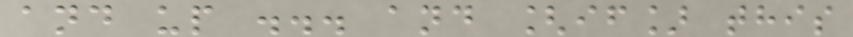and up ... and [if] this
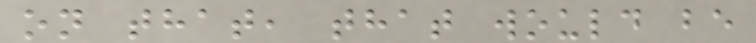on that, that would be
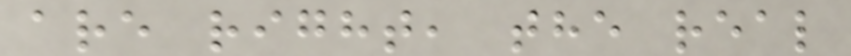are right, the real
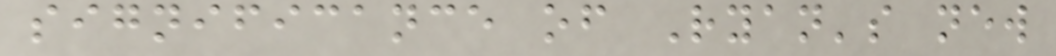significance of Ryan's new
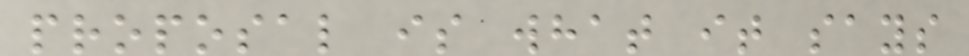proposal is what it says
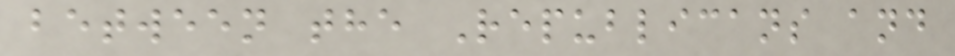between the Republicans and
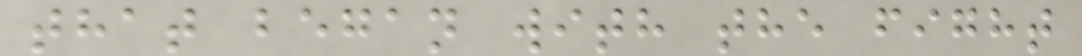that began with the fight
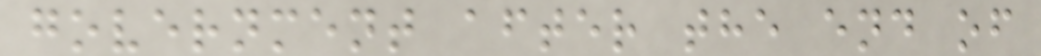government after the end of
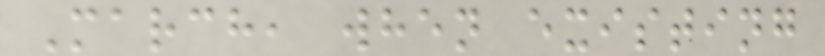March, when existing
